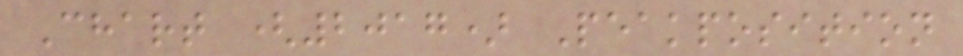Chart (2017) Peakposition
